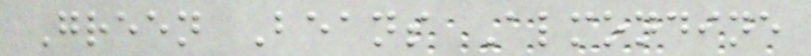Green Beans Almondine
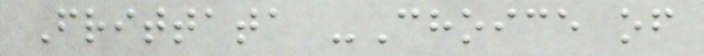Frittata -Choice of
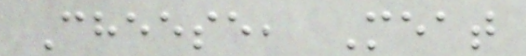Cheese, Meat
